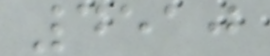4510
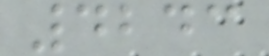4243
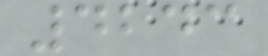4243
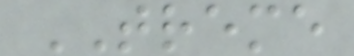TREME
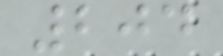204
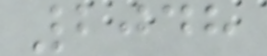2048
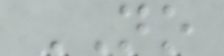NO
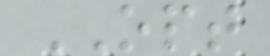OPT
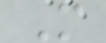M
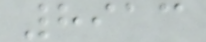8913
